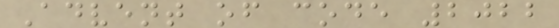Advent of code 2022
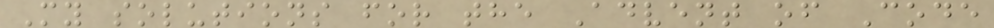My solutions for the Advent of Code
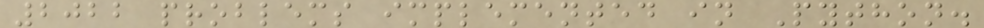2022 problems implemented in Python.
